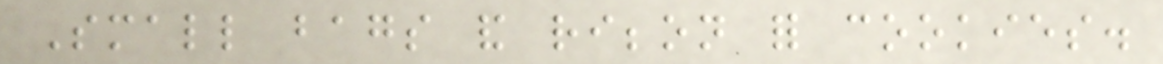Small bags and ribbon for cookies.
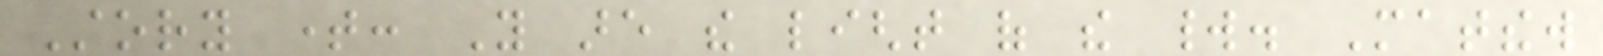Story time: You are the light of the world. Matthew
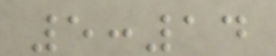5:14
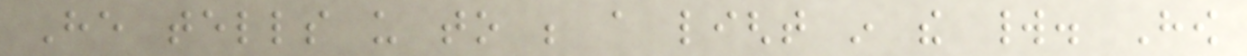He tells us to be a light in the world. How
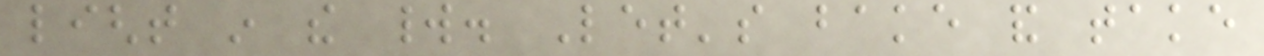light in the world. Let's bake and take
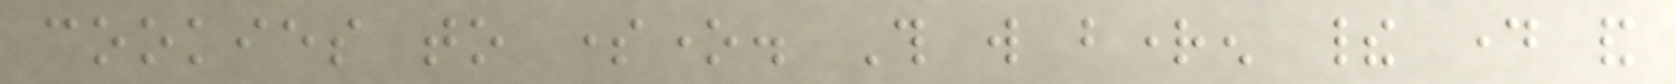cookies to someone. This will brighten their day and
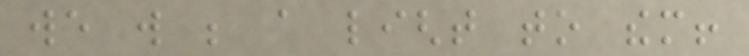we will be a light to them!
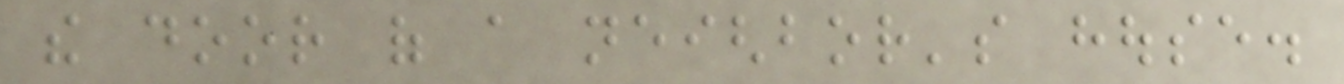the door of a neighbor's house.
